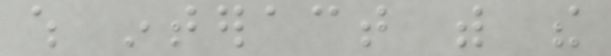which interact with the
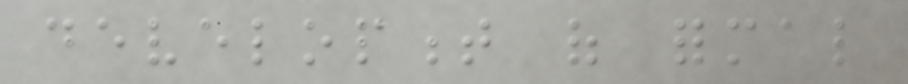development of formal
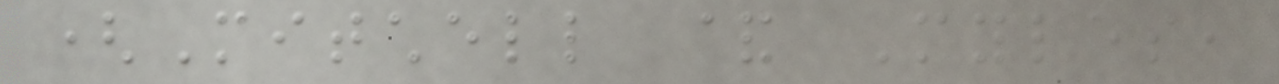(Mitchell & Myles,
